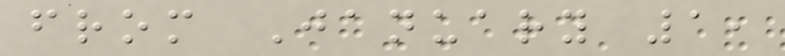from January 1,
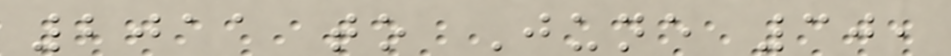2011 to June 30,
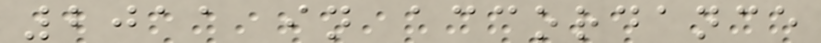2011 in accordance
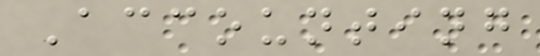Accounting
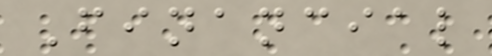Financial
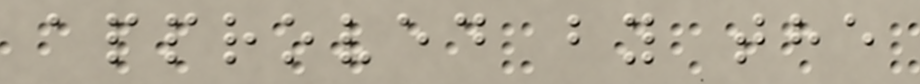approved by the
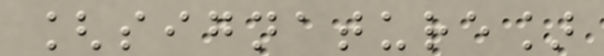[signature]
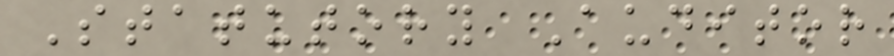Statutory Auditor
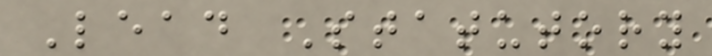Lead Statutory
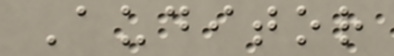Auditor
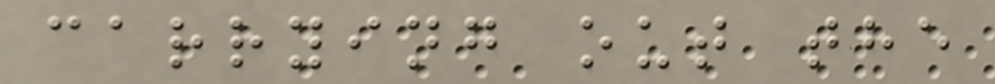carrying out the
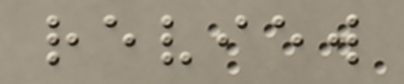review
